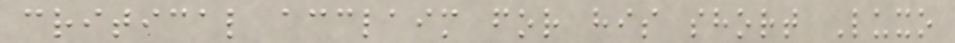critical acclaim for his short Luxo
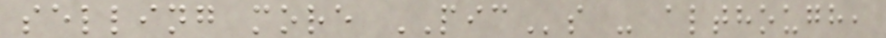selling more PICs - although,
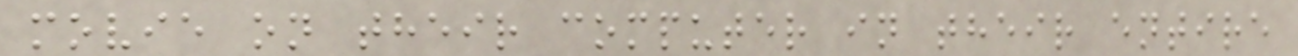movie on their computer in their entire
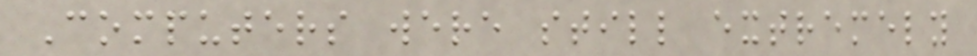Computers were still extremely
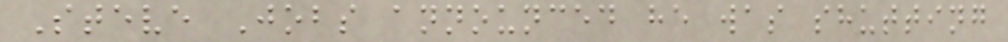Steve Jobs announced he was shutting
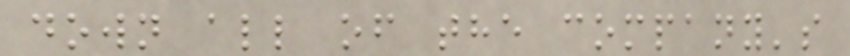down all of the company's
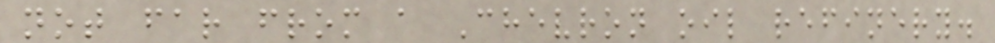not far from a Chevron oil refinery.
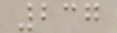237
